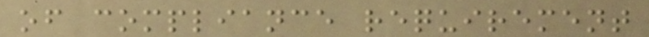of compliance requirement
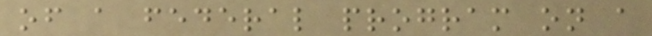of a federal program on a
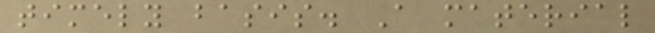timely basis. A material
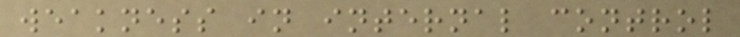weakness in internal control
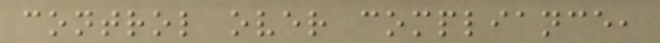control over compliance,
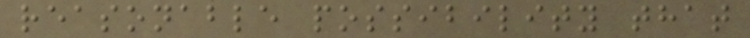reasonable possibility that
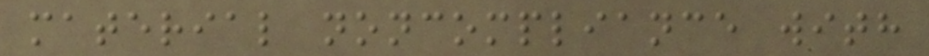material noncompliance with
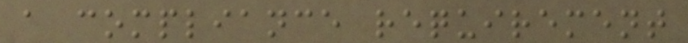a compliance requirement
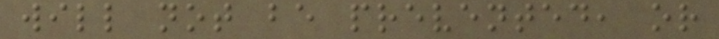will not be prevented, or
